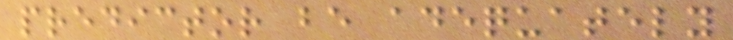predictor be adequately
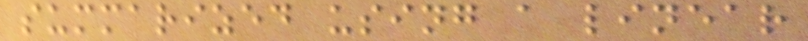summarized using a linear
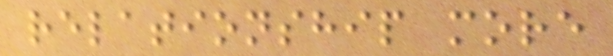relationship more
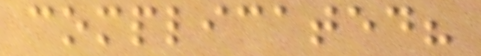complicated?
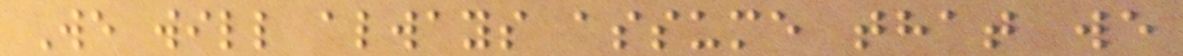We will always assume that we
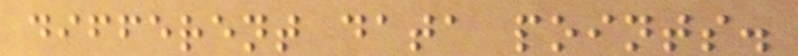different data points.
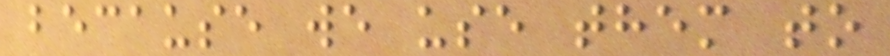because we use them to
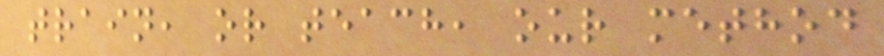train, or teach, our method
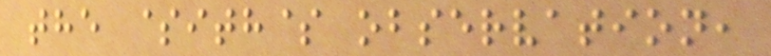the $ith$ observation,
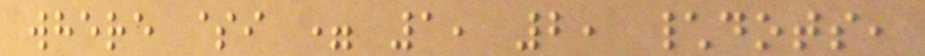where $i = 1, 2, \dots,
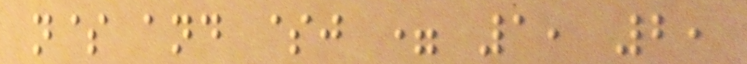n$ and $j = 1, 2,
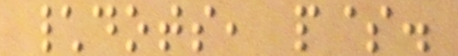\dots, p$.
